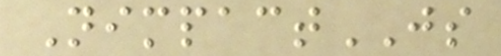NimpactJS
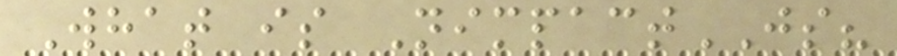What is NimpactJS?
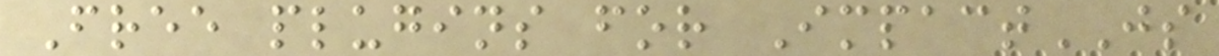Free plugins for ImpactJS
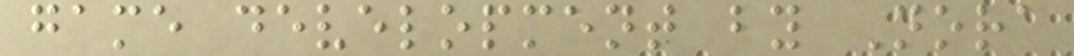game development by Nora
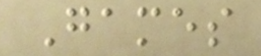Games
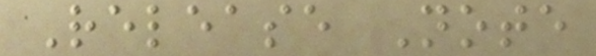Release Note
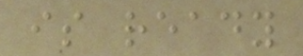is ready
